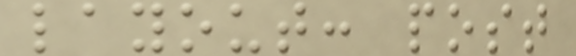layout: post
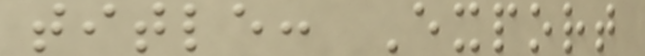title: Export
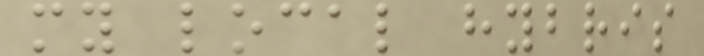my local hybris
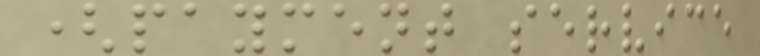(payment service
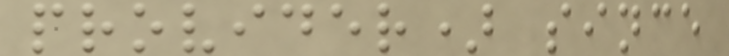provider) since
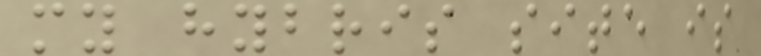my hybris site is
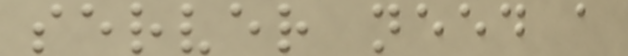server need a
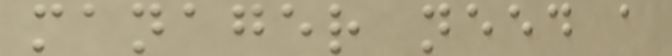manager need a
